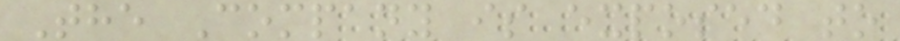The Company is exposed to
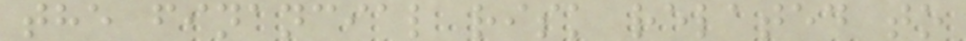the financial risk related to
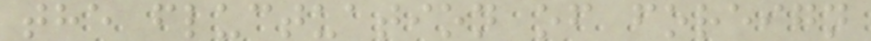the fluctuation of foreign
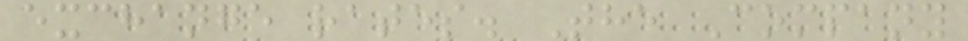exchange rates. The Company
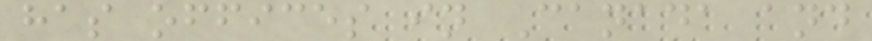has offices in Canada and
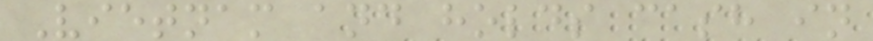Vietnam and holds cash in
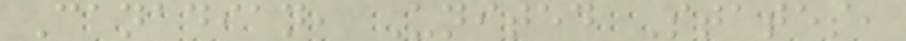Canadian, United States,
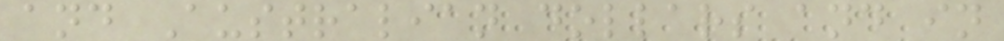and Australian dollars and in
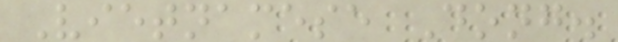Vietnamese Dong.
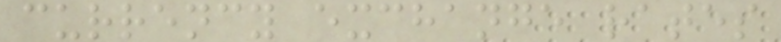currency exchange rates
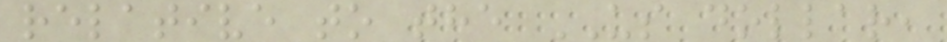relative to the US dollar,
